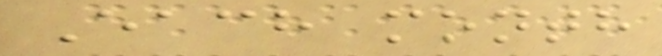Each month
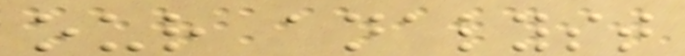our analyst
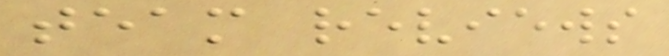team reviews
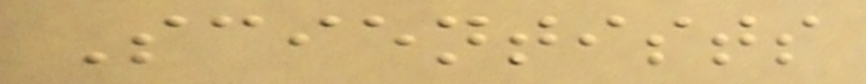Scientists
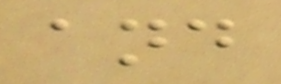and
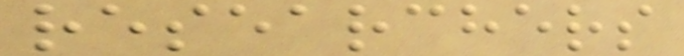researchers
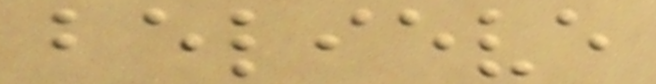believe
